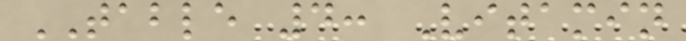TABLE 4: Vitamin
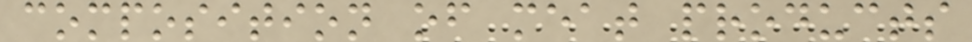composition of meat products
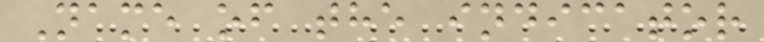Name of the indicator
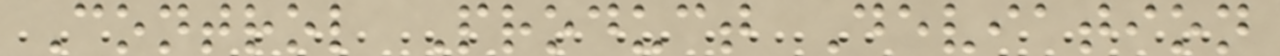Control Product Deviation
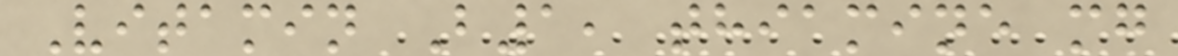Vitamin B1, thiamine mg
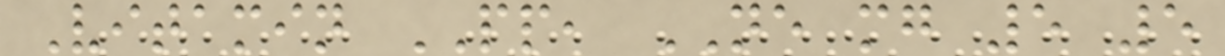Vitamin PP, NE mg 5 5
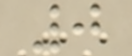0
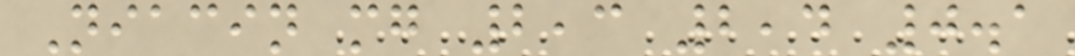Niacin mg 2,3 2,4 0.1
